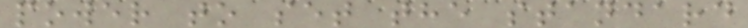power to set the standard
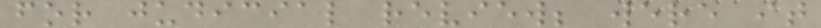for judicial review; were it
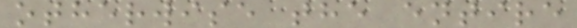otherwise the entire
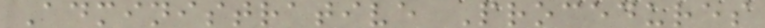Administrative Procedures
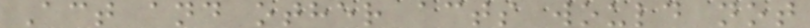Act and other acts would not
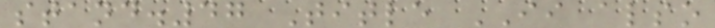stand.47 Title II also
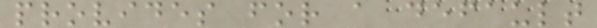provides for a default
